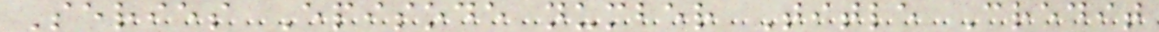Series Episode number Title Credit
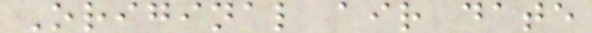Original air date
